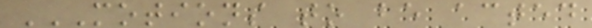MOTIONS TO BE ACTED
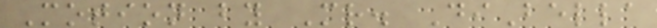Motion by Mr. DiBella
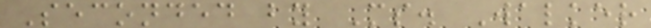Seconded by Ms. Walker
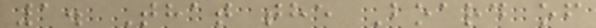1. That the Board of
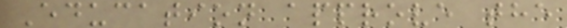Education approve the
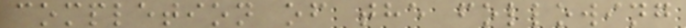completion of the following
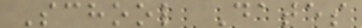School Dates
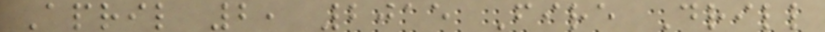April 2, 2015 Fire Drill
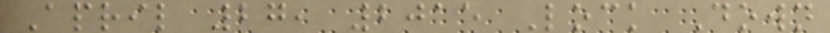April 27, 2015 Lock Down
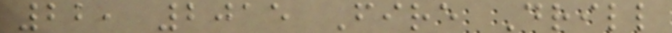22, 2015 Fire Drill
